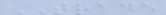TRADE
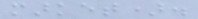market).
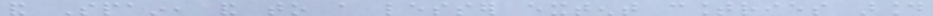and Spain, and to a lesser extent countries around
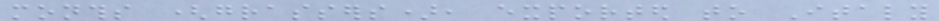months (grassers), exported to Italy
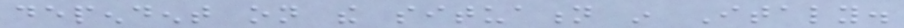dependent on the situation in Italy.
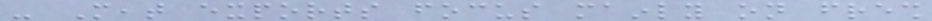- Meat exports focus mainly on fresh
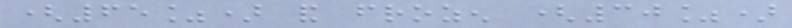(65%) and frozen (30%)
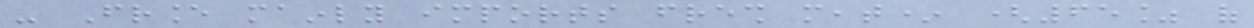- France mainly imports fresh meat* (65% of
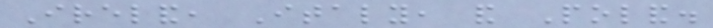Ireland, Italy, and Poland.
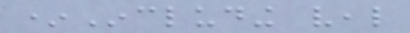*Including veal
